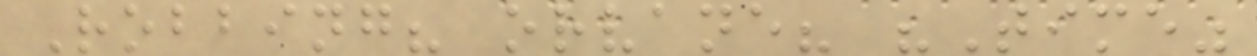Robbing? orvane? "Time"
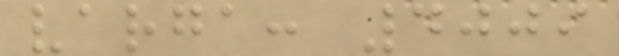varga: 4009
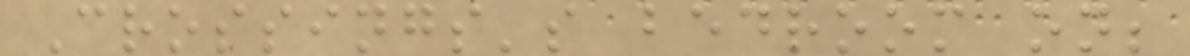Crossings's bedroom on;
